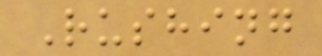Rushing
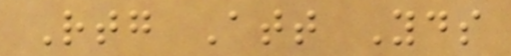Rtg Att Yds
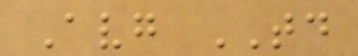Avg TD
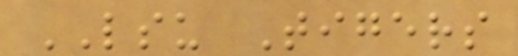LSU Tigers
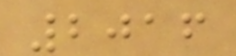2016
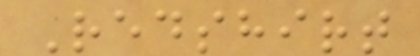Redshirt
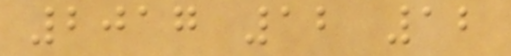2017 12 12
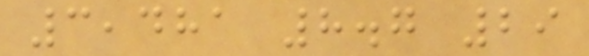3,481 8.7 29
